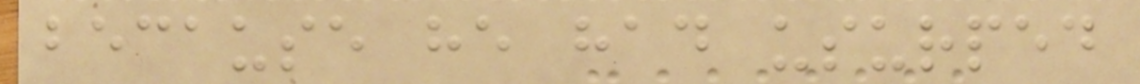because he had usurped
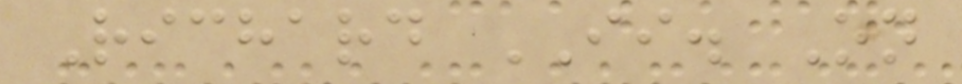Richard II. On
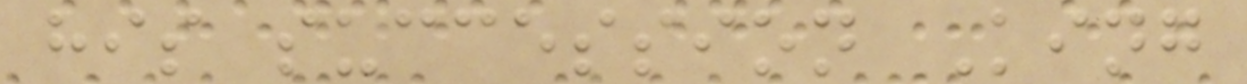his succession King
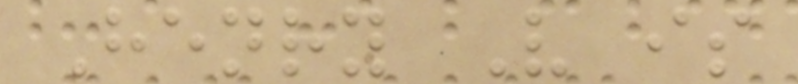Henry V is
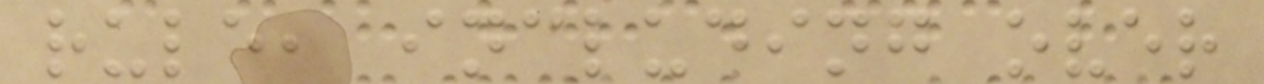rule, including over
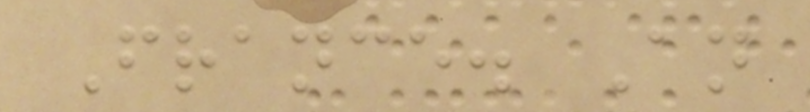France. An
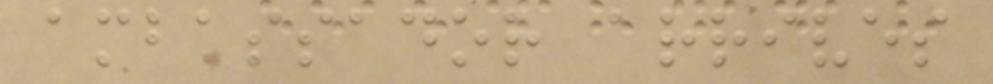ambassador arrives
